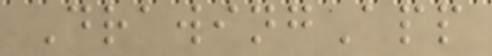DrawingApp
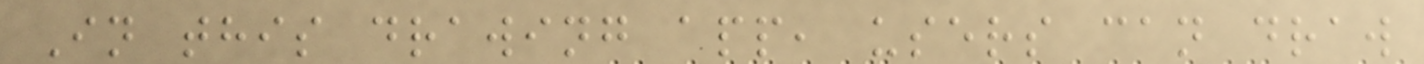In this drawing app, users can draw
